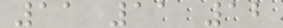11 11 12
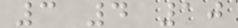3 4 10
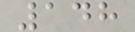148
